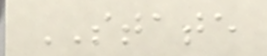STATE
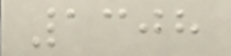1308
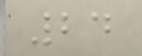24
